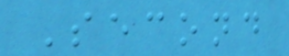Second
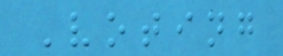Voting
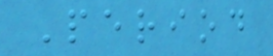Period
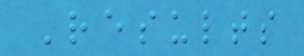Results
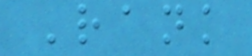Rank
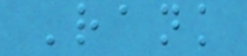Rank
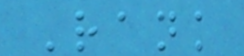Rank
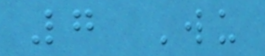7 Wu
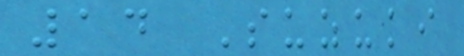14 Suzuki
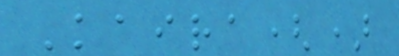Kaira()
